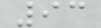93
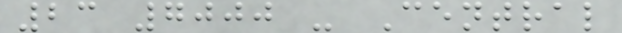23 7000 - Central
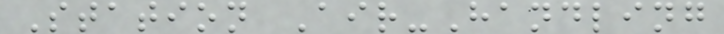Station Air-Handling
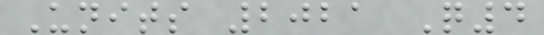Units 2021 Q4
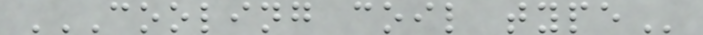COOLING COIL TYPE
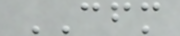CFM
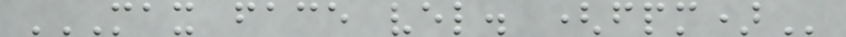MAX FACE VEL. (FPM)
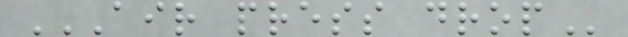AIR PRESS DROP
